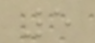5
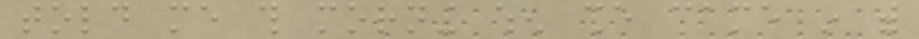told me this morning when she came in with
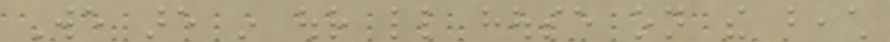We are in our little house on the beach
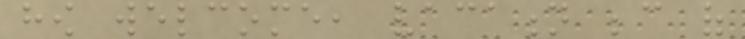how welcome, vacation because of
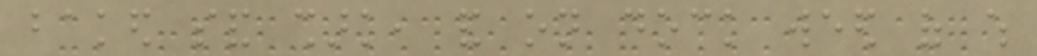baked sand shark, and on dock weed of which
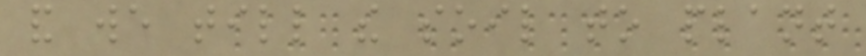and we till the soil to plant
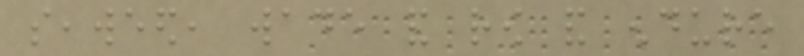seaweed, wade and row and endure
